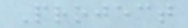Project
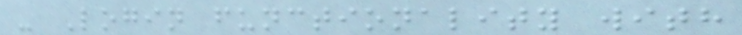- Login functionality with
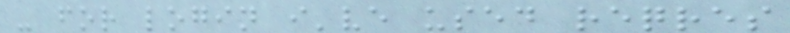- for login i've used reqres
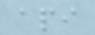api
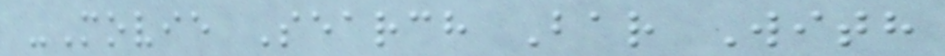-Movie Search Bar With
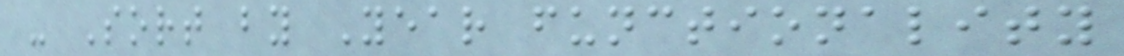- Sort by Year functionality
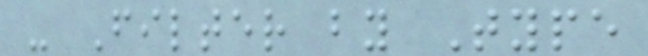- Filter by Type
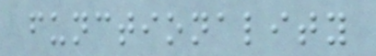functionality
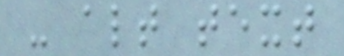- alt text
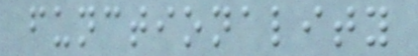functionality
